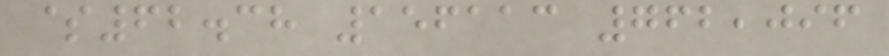$62.38 156113 762,096
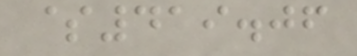$419.06
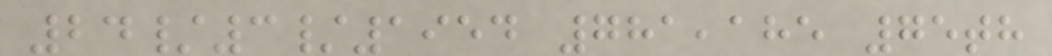24/3/1954 781,185 75th
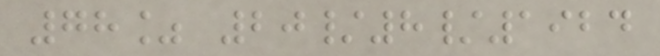78% 20/8/1924
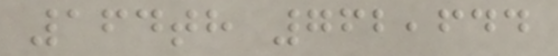164th 762,644
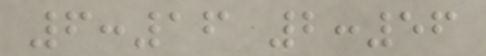6:16 2:56
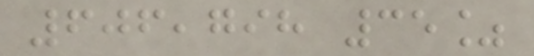606,798 35%
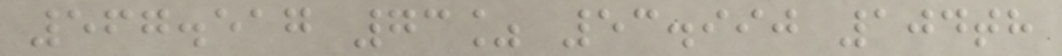567.517 73% 53.990 104th
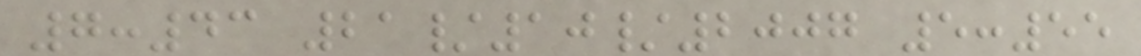7:43 21/10/2007 5:55
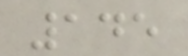145
